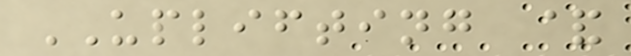UPLIFTING &
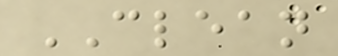CLEAN
